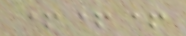+++
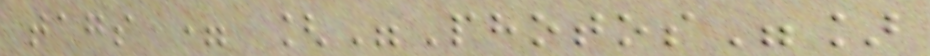tags = ["Photos"]
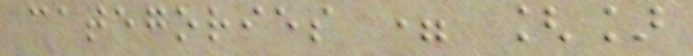categories = []
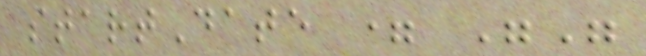startDate = ""
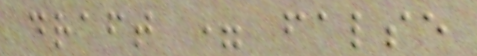draft = false
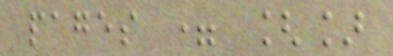pages = []
